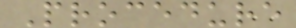Procedure
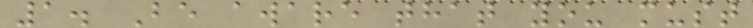1. Be aware that you must
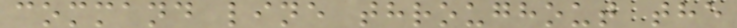command line throughout the
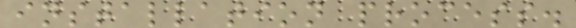installation process.
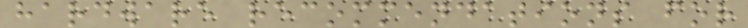hardware recommendations for
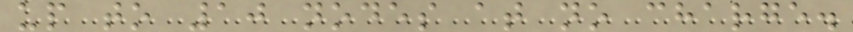up to 10 nodes at no charge.
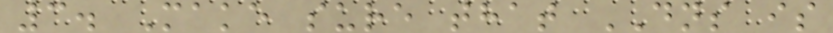3. Make sure that DNS is
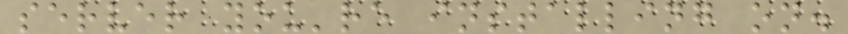server you're installing on.
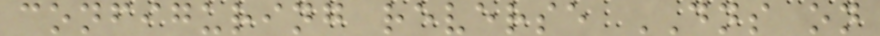configuring reverse DNS on
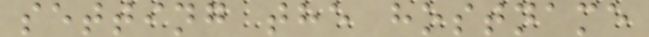setting the hostname
